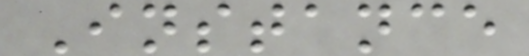Instance
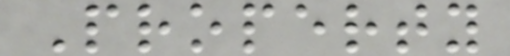Property
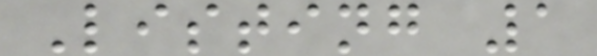Listing 1
